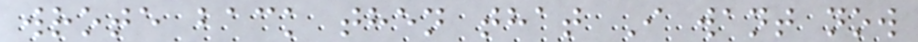wrote back then that I want now
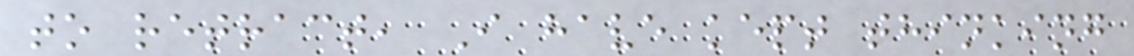to retract, I have kept thinking
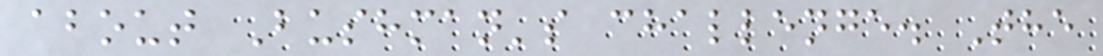about Bushman's challenge. The
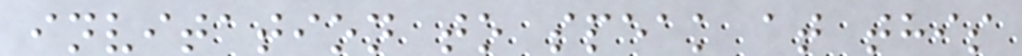invitation to speak at this
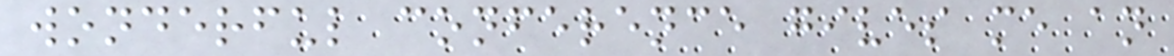wonderful conference gives me an
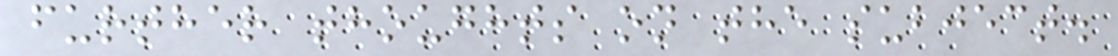further thoughts on the subject.
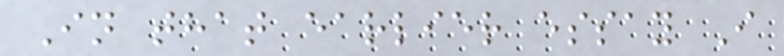In that earlier essay I
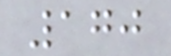170
